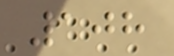108
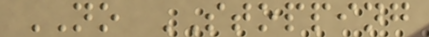NO STOPPING
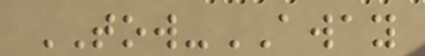TOW-AWAY
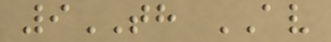9TH AV
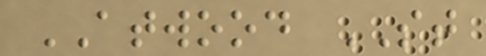ATWOOD ST
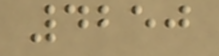4250
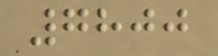7800
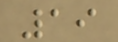19
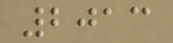2013
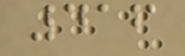416
